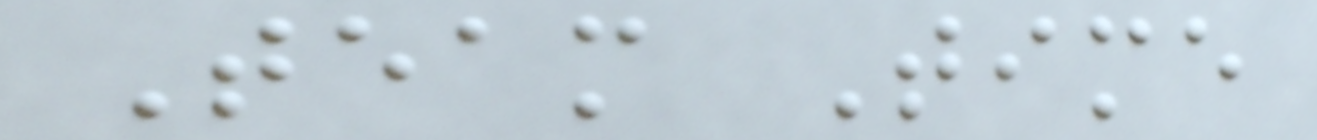Team Time
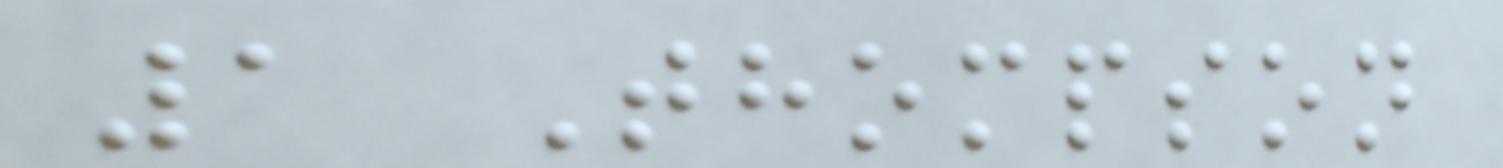1 Thompson
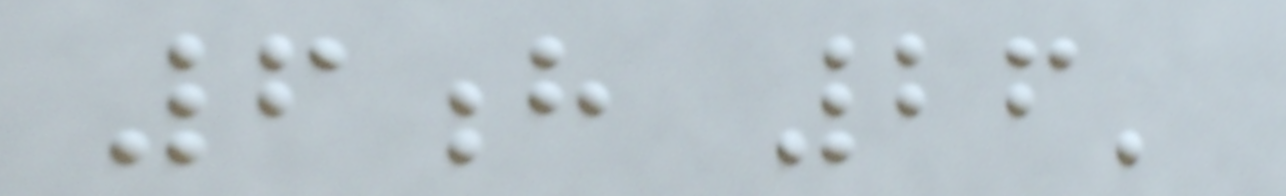6h 26'
